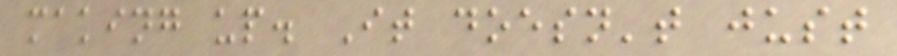making up. It doesn't just
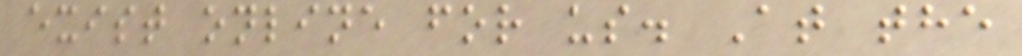exist online for us. At the
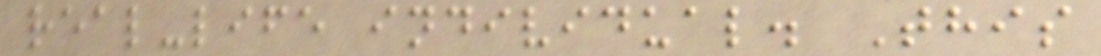real-life individual. This
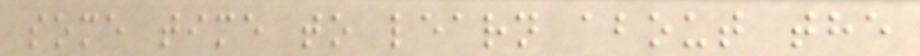some time to learn about the
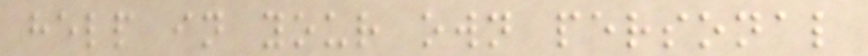help in your own personal
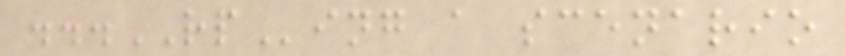...RPing a scenario
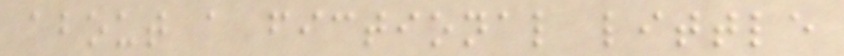about a fictional little
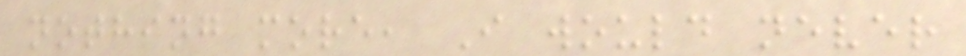nothing more, I would never
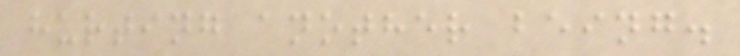hurting another being.
